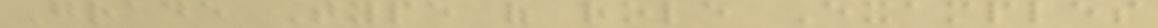Grade Type of role Examples
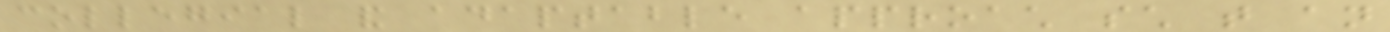collegial and adaptable approach such that an
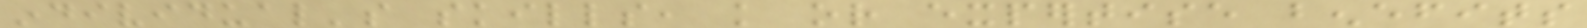individual's skills, knowledge or expertise benefits
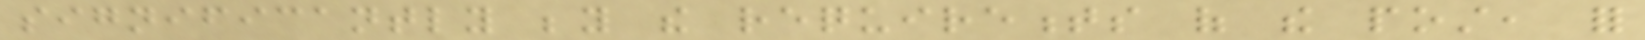significantly beyond the requirements of the post, for
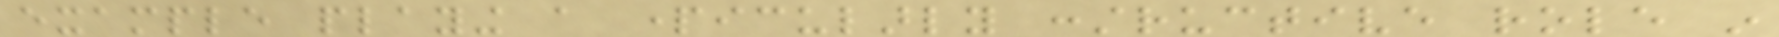example playing a particularly constructive role in
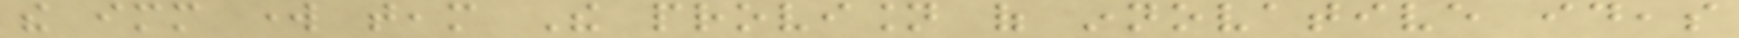the immediate work team The provision of innovative ideas
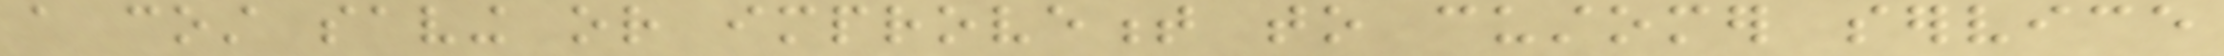a cost saving or improvement to customer service
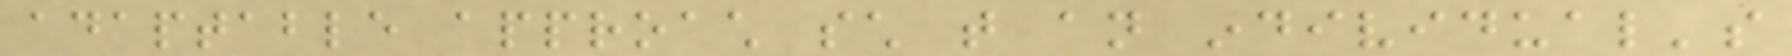adaptable approach such that an individual's
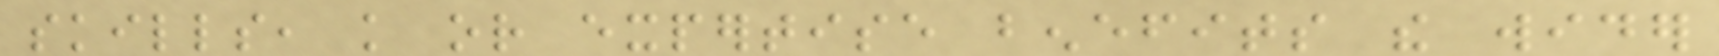skills, knowledge or expertise benefits the wider
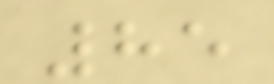85
